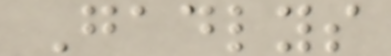Gadlys
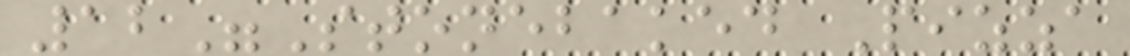12"Stonebaked Pizza
